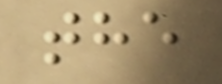the
